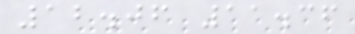12.06 11.36
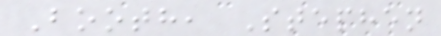Booth, Stephen
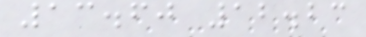13.60 12.23
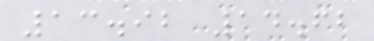13.92 14.62
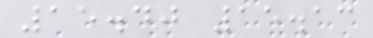15.40 15.13
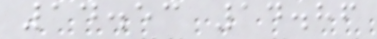14.53 14.86
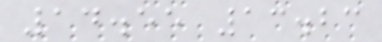14.55 13.23
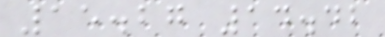15.27 14.42
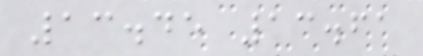13.45 13.61
